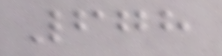678
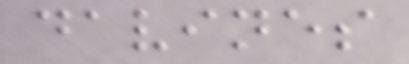davines
